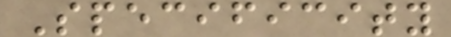Specificity
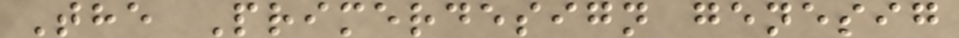The Primerdesign genesig
